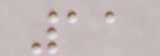11
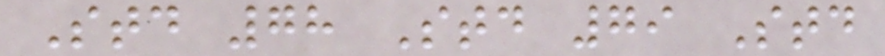Std 78 Std 79 Std
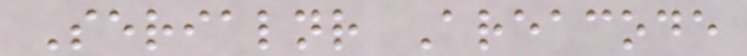Serialnr Areacode
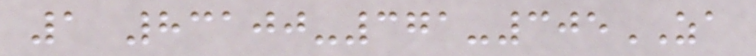1 83100-371-305ZA
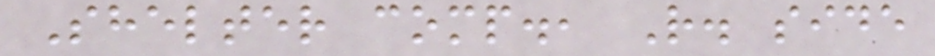Shelter comp., R. side
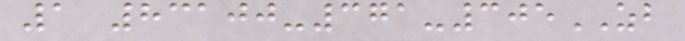1 83100-371-305ZB
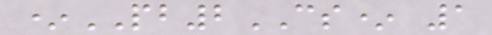*PB2CS* 1
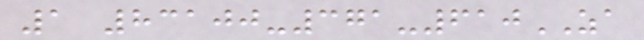1 83100-371-610ZA
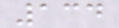134
